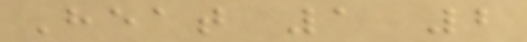Heat 1 2
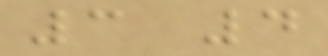3 4
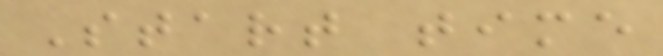Start time
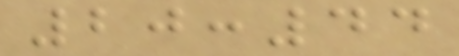20:44
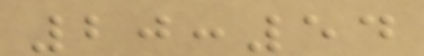20:54
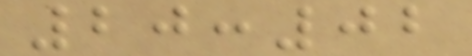20:02
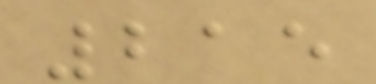215
